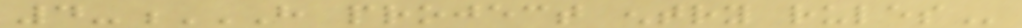4-H PROJECT ENTRY RULES
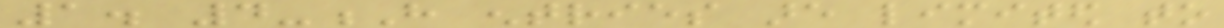1. 4-H entries are limited to
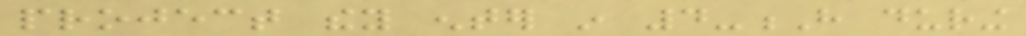project they enter in 4-H during
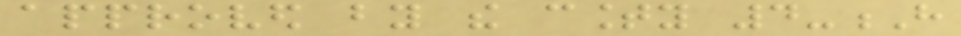approved by the county 4-H
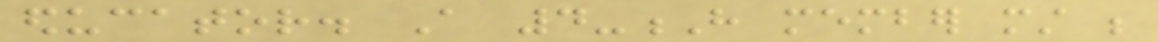educator. A 4-H member must be
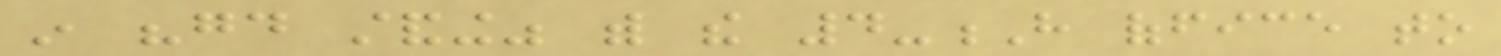in "good standing" with the 4-H office to
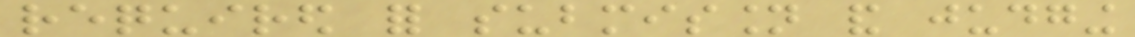required for submission and judging
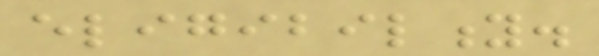eligibility.
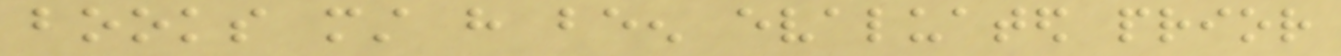books must have been evaluated prior
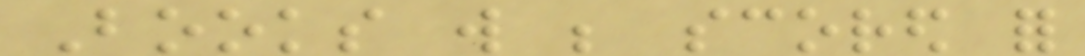Books will be scored for
